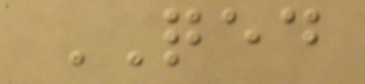QED
